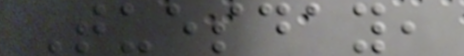Tuesday,
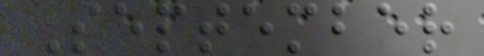September
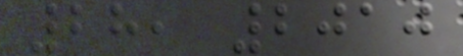28, 2010
